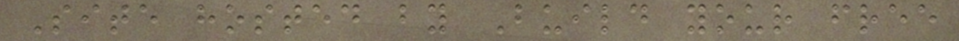Site hosted by Build your free
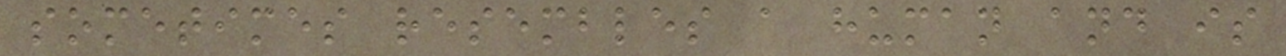sometimes resembles a human and is
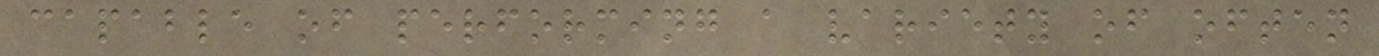capable of performing a variety of often
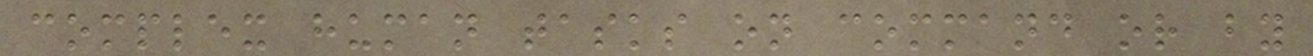complex human tasks on command or by
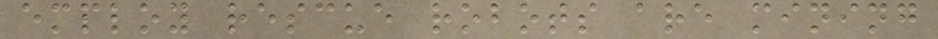employ rescue robots are mining
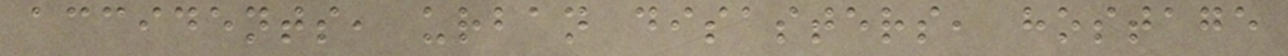accidents, urban disasters, hostage
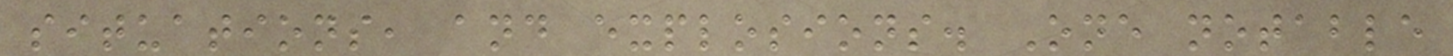situations, and explosions. One notable
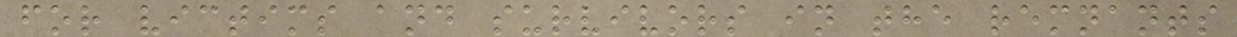for victims and survivors in the remnants
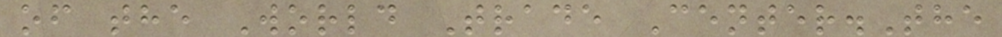of the World Trade Center.The
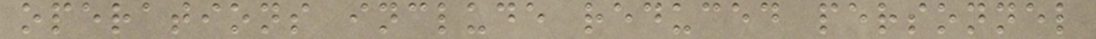operations include reduced personnel
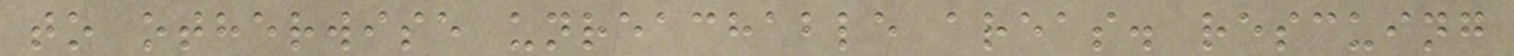to otherwise unreachable areas. rescuing
